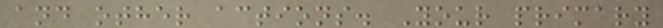and other actions. Your primary
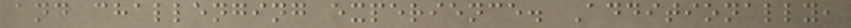and challenging experience. Additionally,
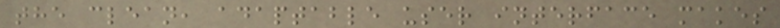the clean, adaptable user interface makes
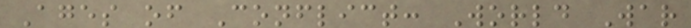Ages of Conflict: World War
